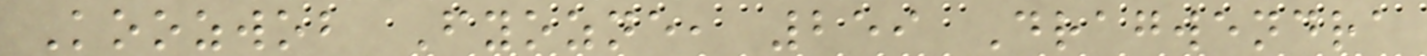Koozwob Fyozne, 259 Dragwendra
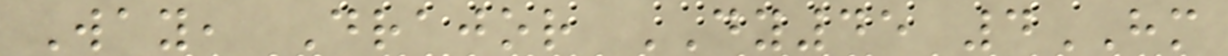Way, Drajor DY45 4HM
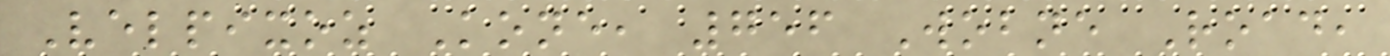Velpixoz Kone, 756 Wobne Road,
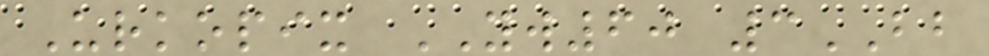Urkopix YW60 3BB
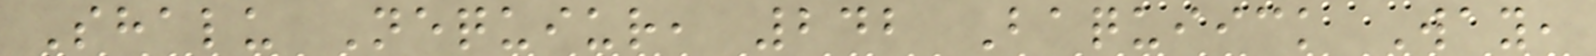Shalu Nequiur, 242 Baquiick Way,
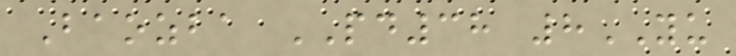Baozba PD38 8YU
